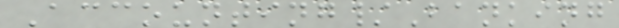Accounting/Banking
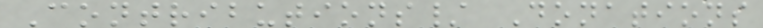Contributions/ Donations
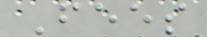Fees
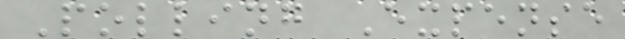Polling Expense
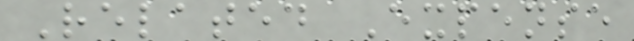Related Expense
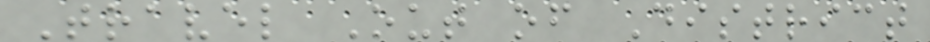Travel Out of District
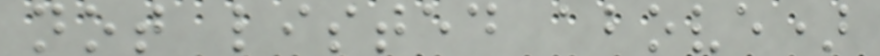not listed above)
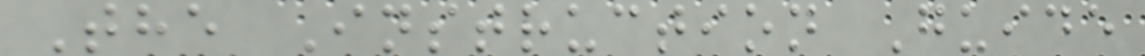The Instruction Guide
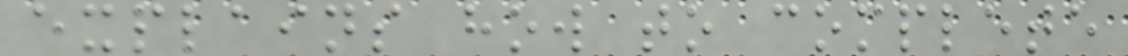explains how to complete
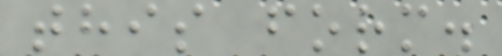this form.
